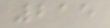215
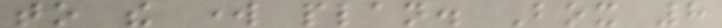to the work plan. Box 8
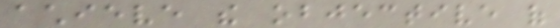achieve the objective of
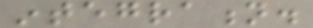integration.
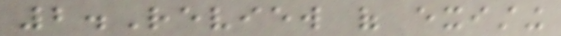2.Review of existing
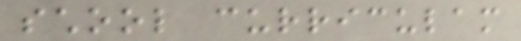school curriculam
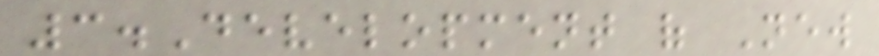3.Development of New
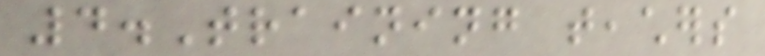4.Training teachers
